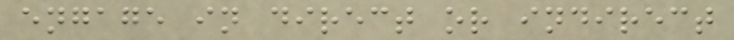engage in direct or indirect
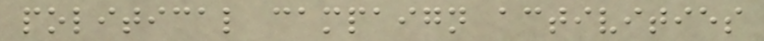political campaign activities
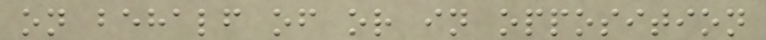on behalf of or in opposition
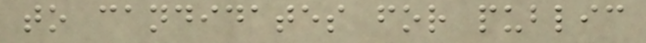to candidates for public
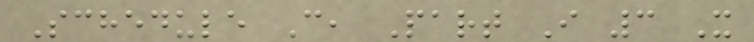Schedule C, Part I 3 X
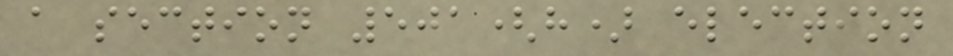a section 501(h) election
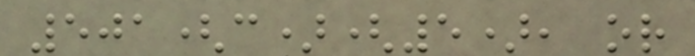501(c)(5), or
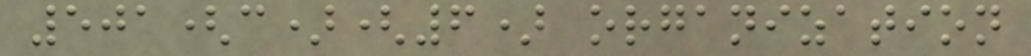501(c)(6) organization
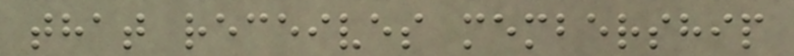that receives membership
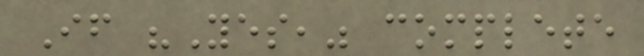If "Yes," complete
